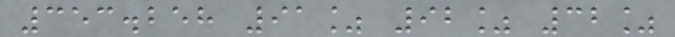353.258 91% 92% 32%
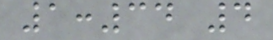1:34 4
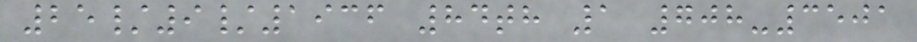25/9/1936 84th 1 708-3501
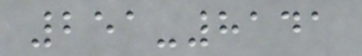251-8141
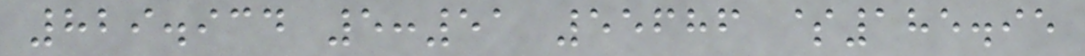829.934 5:51 55686 $185.95
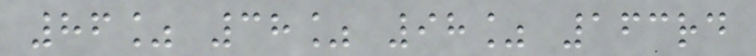86% 38% 98% 163rd
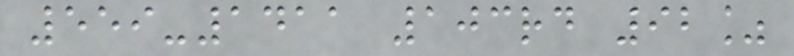559-1411 103rd 92%
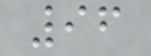96
